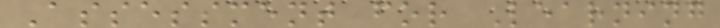Assessment for Learning
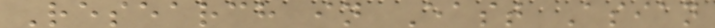Research in East Asian
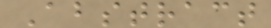Abstract
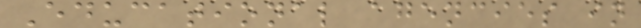Educational agencies in
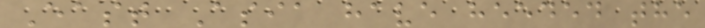East Asia have heeded the
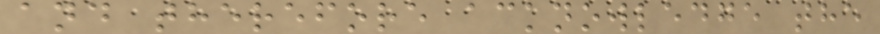and therefore acknowledge the
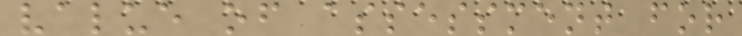value of assessment for
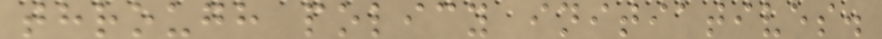through policy initiatives.
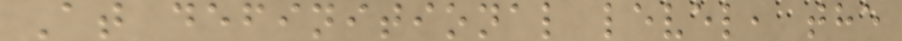At definitional level, the
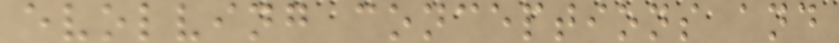evolving conceptions and
